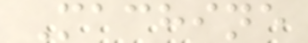Machine
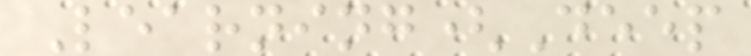Learning(Deep
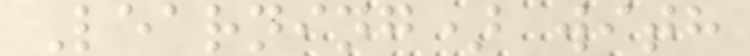Learning) with
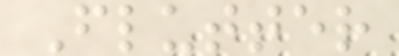Flutter
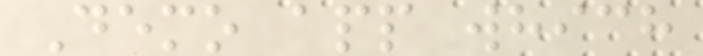Demo app which
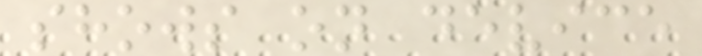shows on device
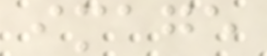image
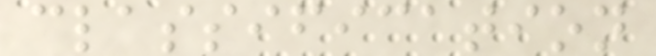classification
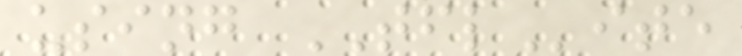using TFLite
